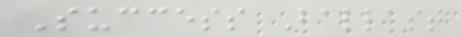Success Ballast
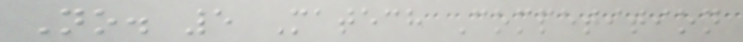No. 5 Matech Competition
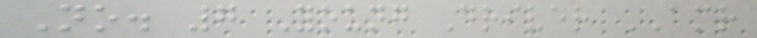No. 7 Young Driver AMR
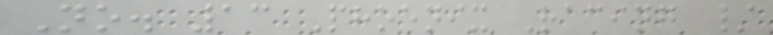No. 13 Phoenix Racing /
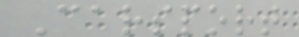Carsport
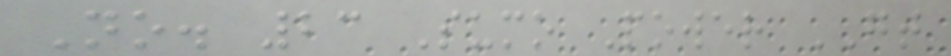No. 23 Sumo Power GT
